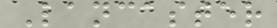Lancaster
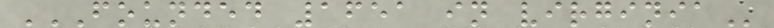FOUNDED 1651 IN VIRGINIA
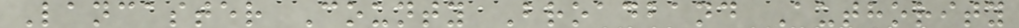Lancaster County Broadband Authority
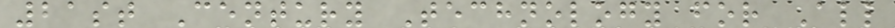21st Century Technology for All
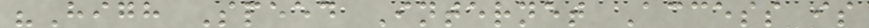"High Speed Internet Access is
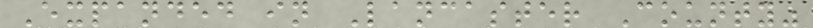Expanded in Lancaster County"
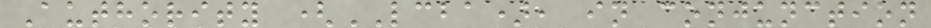Authority (LCBA), in conjunction
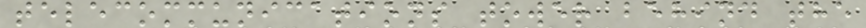telecommunications tower behind the
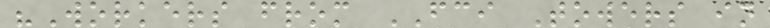"Workers from FCI Towers in
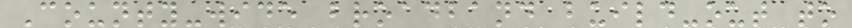County-wide broadband build-out to
